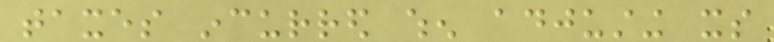taxes incurred when adjusting its
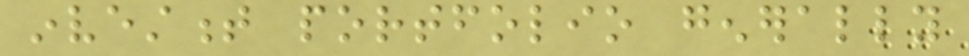investment portfolio generally
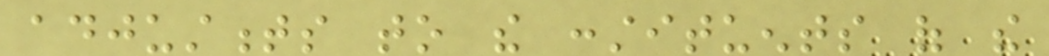adjustments to the constituents of the
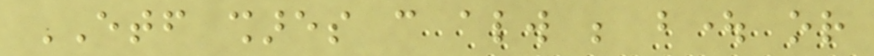ETF shares can always be bought or
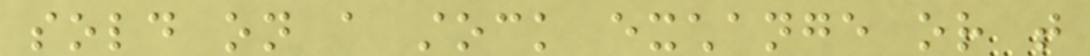sold on a stock exchange or that
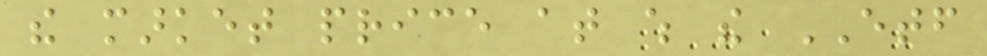the market price at which the ETF
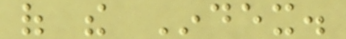of the Index.
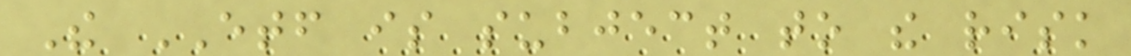The ETF is subject to the risk
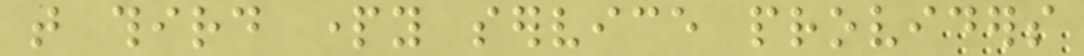that third party service providers
